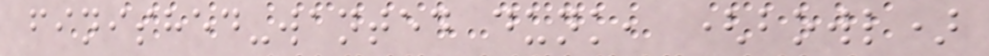finished-wanted dunk, (bowl)
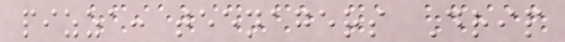pizza: teenagers Drip
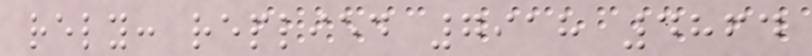rely: replied 7918 4864
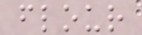flour
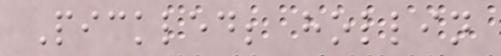Pickled; hollin
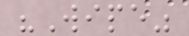"Wipe"
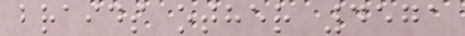braids other 4571
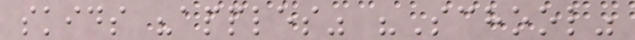skids "apples" "School"
